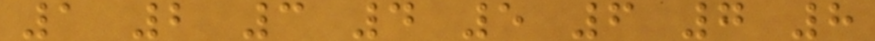1 2 3 4 5 6 7 8
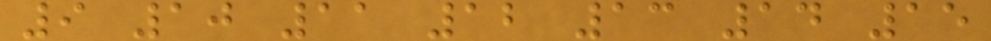9 10 11 12 13 14 15
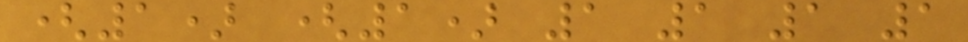(1) (1) 1 1 1 1
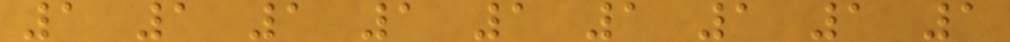1 1 1 1 1 1 1 1 1
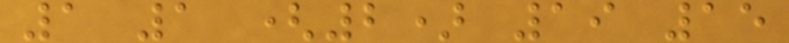1 1 (2) 19 15
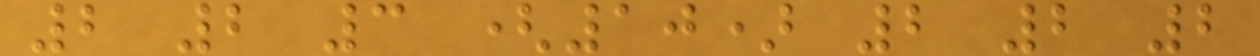2 2 3 (10) 2 2 2
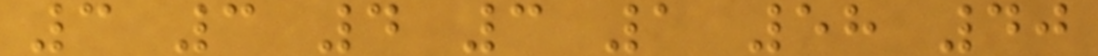3 3 4 3 1 58 40
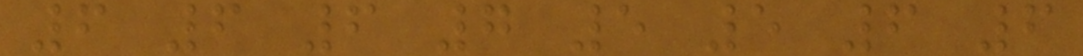6 6 6 7 5 5 6 6
